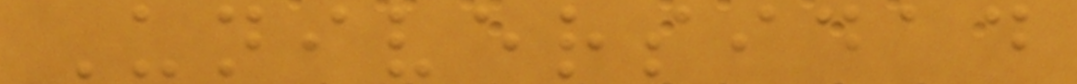Universidad
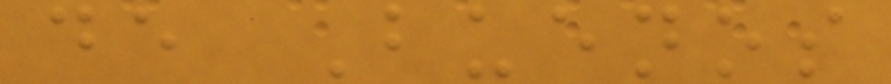de Buenos
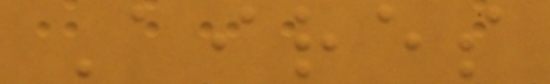Aires
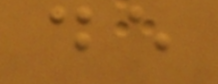de
